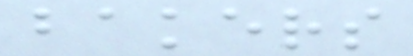bakers
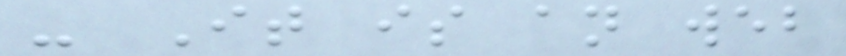- It is an web
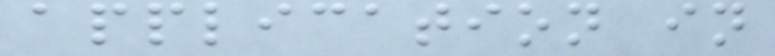application in
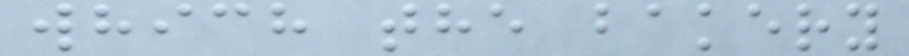which the bakery
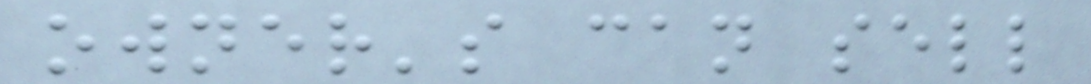owner's can sell
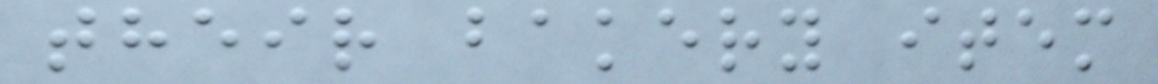their bakery item
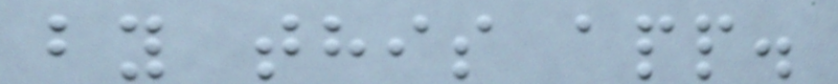by this app.
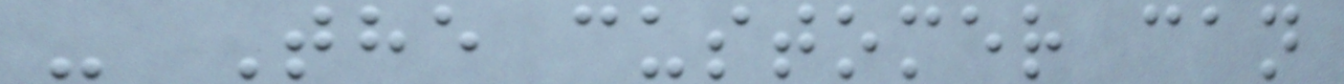- The customer can
